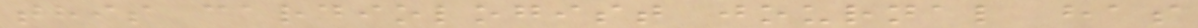this cardiologist journal has
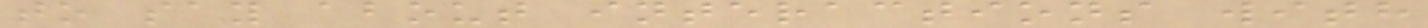to say about interactions with
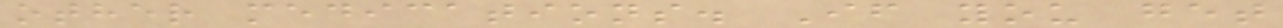other medications. If you get
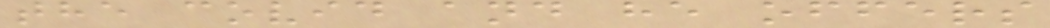the covid and he offers
